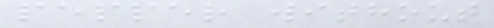pepper without
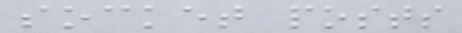socket posts
